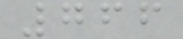766
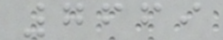7669
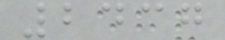2437
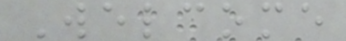Welcome
